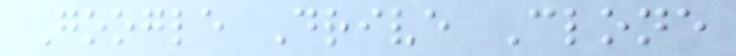Google Drive Clone
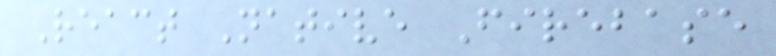React Native Firebase
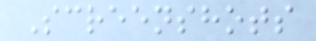Screenshots
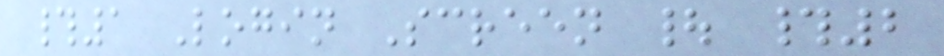#1 Login Screen | #2
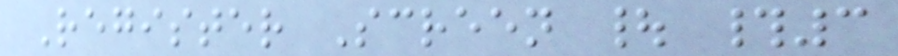Register Screen | #3
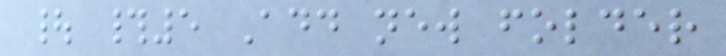| #5 Add new folder
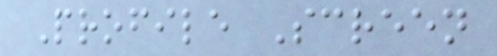Profile Screen
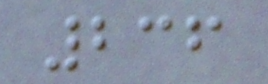236
